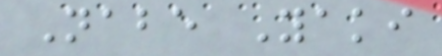Nabe Yaki
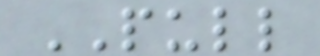PULL
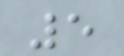5
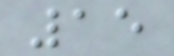15
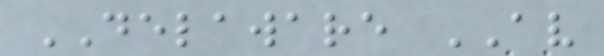DELAWARE AV
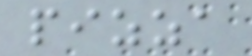pizza
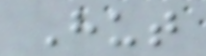Hut
